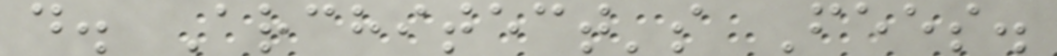d. Architect's Fees.
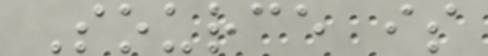Source is
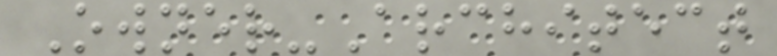Owner-Architect
